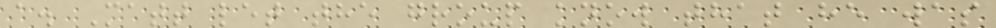a. Matt let the group know that he was
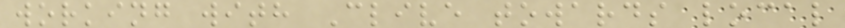working with Clive towards local
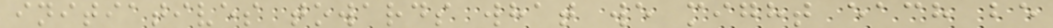initiatives towards what we might each be
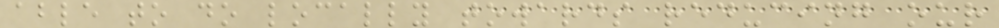able to do locally towards reducing our
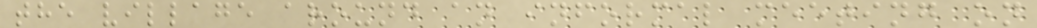the village around an informal meeting on
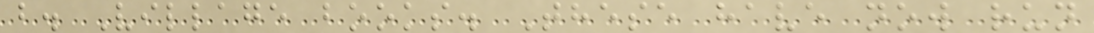b. Village books. These have now run
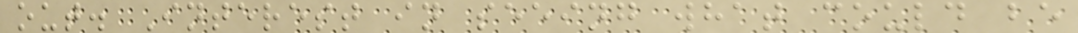out. Interest in seeing what could be
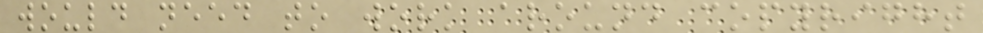would need to work around copyright
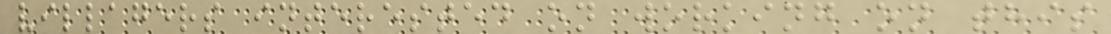villagers interested on working on this
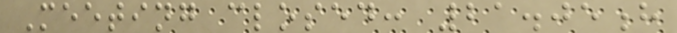Meeting closed: 21.05h
